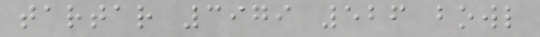tartar 3979 526 bowl
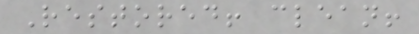Restored! clean!
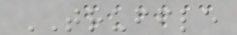TRUFFLE
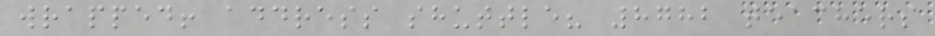wrapped! address shuttle? 8782 teachers
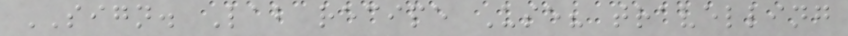SIGN. Lab recipe Use? travelling
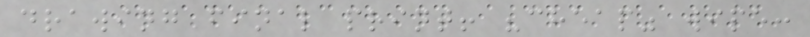drawing final print! "cheap" wipe:
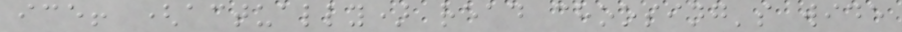ice! (actually) read choosing's wide
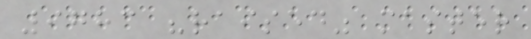9783 "raised" master
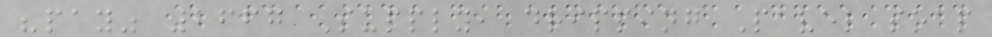"pay" 2667 Supply, dripping Pavel soap
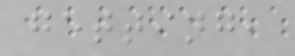getting,
